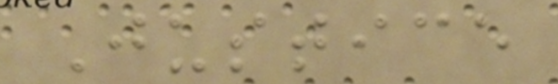Justice
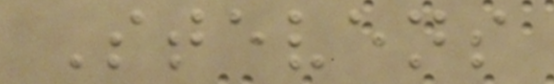Stevens
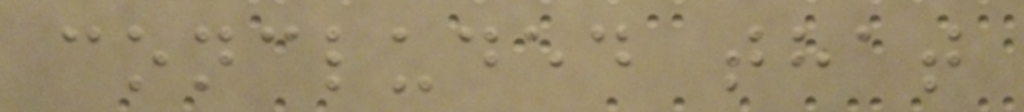concluded that
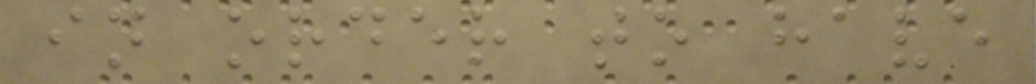in order to have
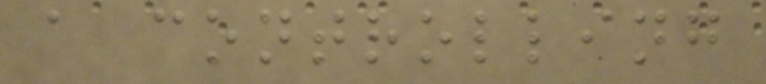a controlling
